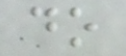do
